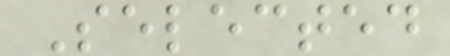Selected
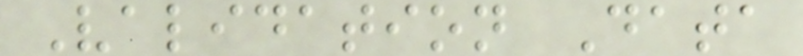Validation Data
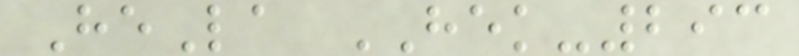HeLa HEK-293
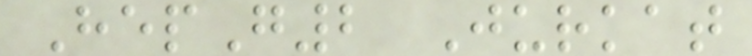HepG2 Jurkat
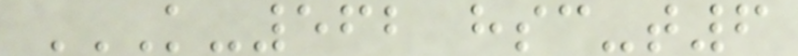K-562 HSC-T6
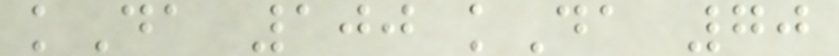kDa 100 kDa 70
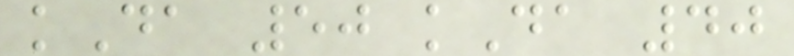kDa 50 kDa 40
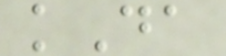kDa
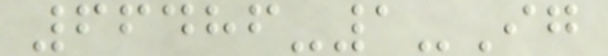66486-1-Ig
